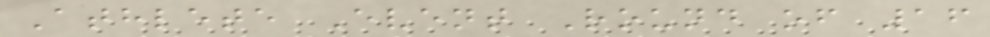Athlete Event Round of 16
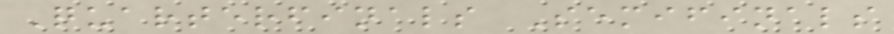Quarterfinals Semifinals
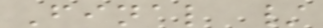Final /
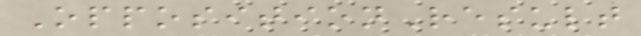OppositionResult
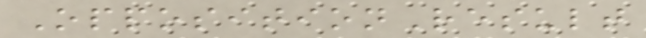OppositionResult
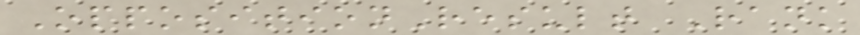OppositionResult Rank
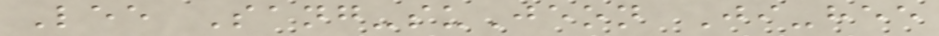Lee Sang-suJeon Ji-hee
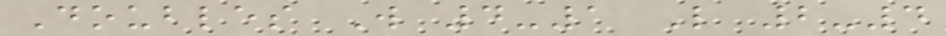Doubles W 4-1 L 2-4
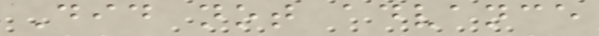Did not advance
